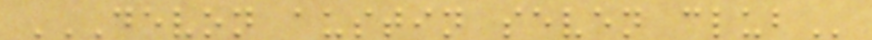DEVON AUSTIN SEVEN CLUB
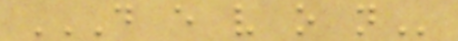D E V O N
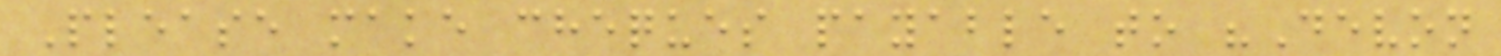Please make cheques payable to "Devon
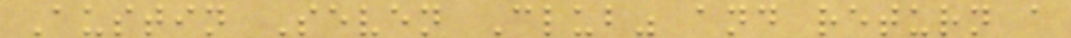Austin Seven Club" and return a
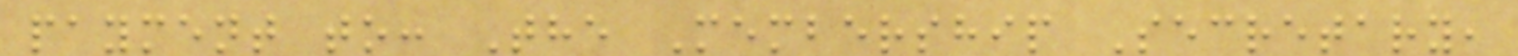payment to: The Membership Secretary,
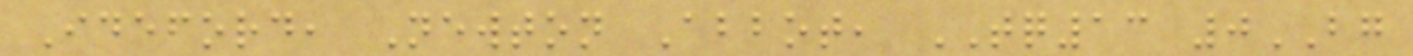Ideford, Newton Abbot, TQ13 0BG
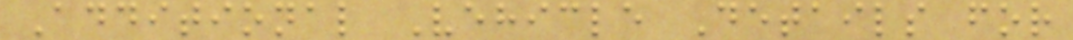Additional Vehicle Details for
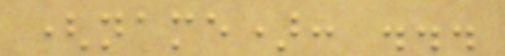(name): ...
